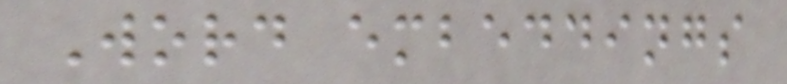Word embeddings
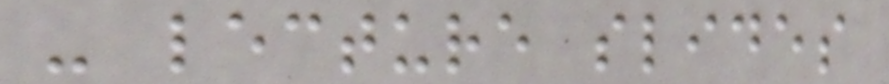- lecture slides
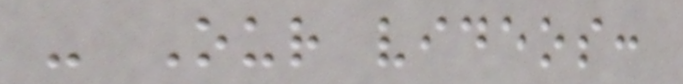- Our videos:
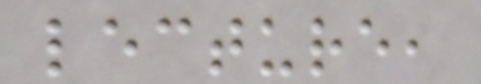lecture,
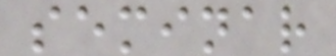seminar
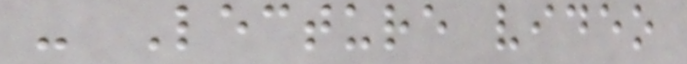- Lecture video
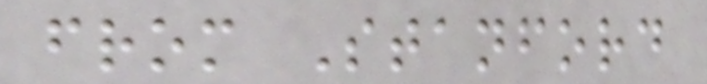from Stanford
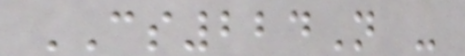CS224N -
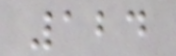124
